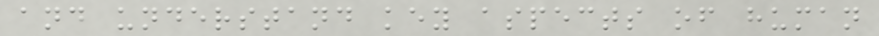and understand key aspects of human
